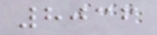8036
